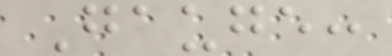Gauge:
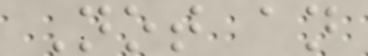Not an
